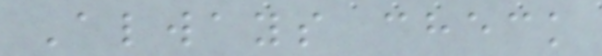Always check
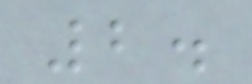2.
